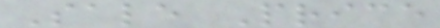Sale Price
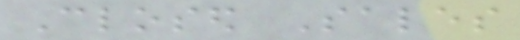Closed Sales
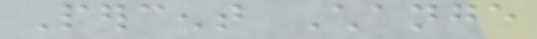Percent Change
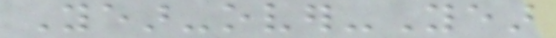Year-over-Year
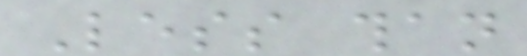Less than
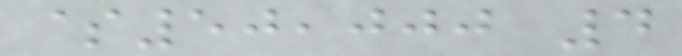$50,000 4
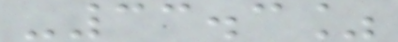-33.3%
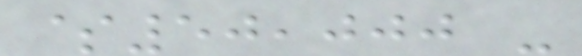$50,000 -
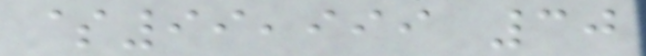$99,999 30
